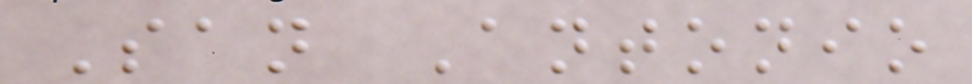San Antonio
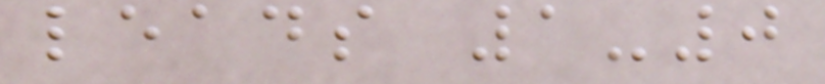leads 1-0
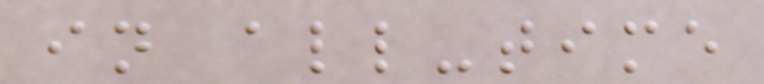in all-time
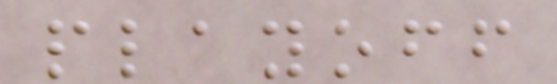playoff
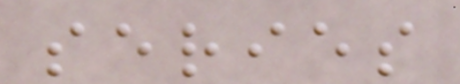series
